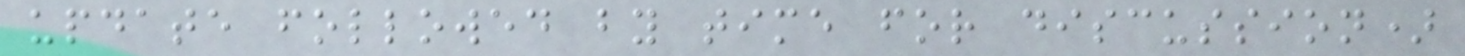update followed by time for discussion)
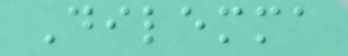Dilemma
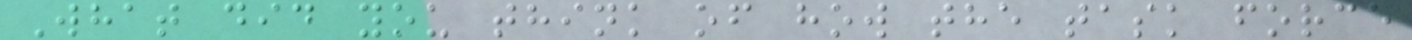What did you think of how the task force
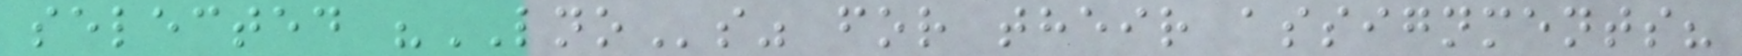selected "LNOs" for their assignments?
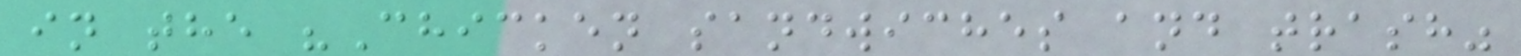in the "Chicken sandwiches and trash"
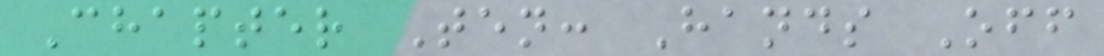Chapter Ten: Hands Off
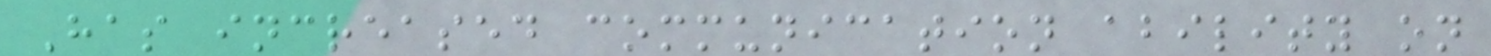Has increased communication ability on
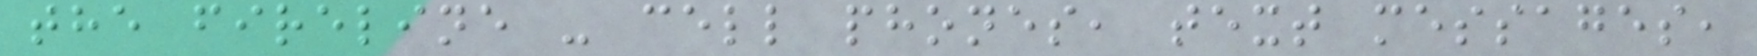the fireline - cell phones, text messages,
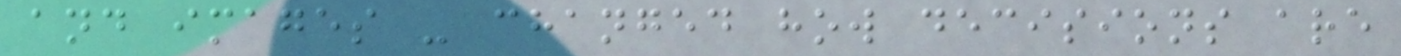and images - changed how decisions are
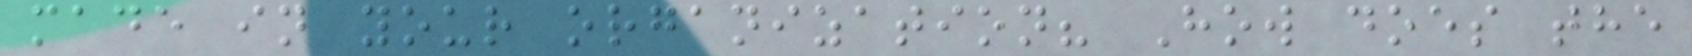made in your organization? How does the
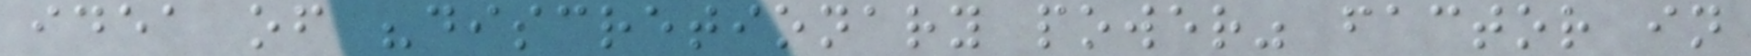idea of "discretionary power" factor in
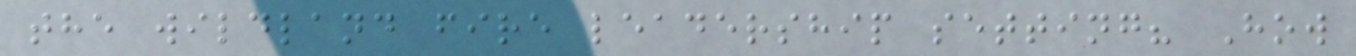the wildland fire leadership setting? How
